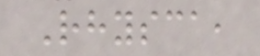Rhysca,
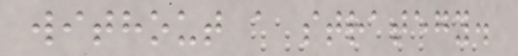without a strategy.
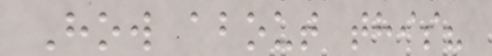How about this?
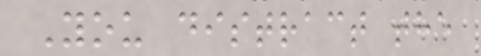You distract the
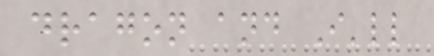dragon and I'll
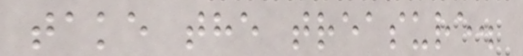take the treasure.
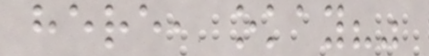here, okay?"
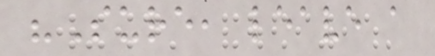"Sure, leave a
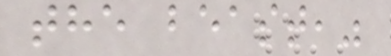the beast,"
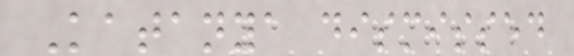Katanya dismissed
